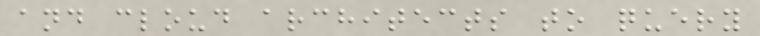and cloud architects to query
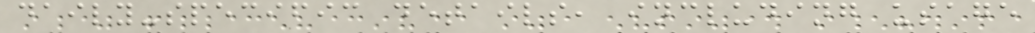daily-specific details, including usage
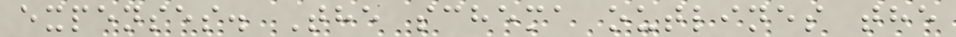expenses. The schema outlines the
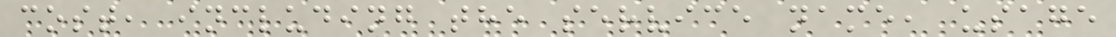cost, including the service name, usage
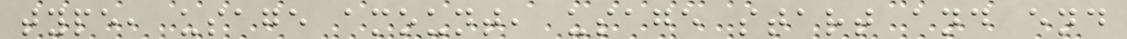type, usage amount, usage start and end
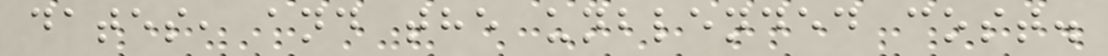dates, and the unblended cost.
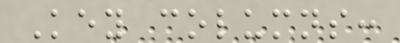Key columns:
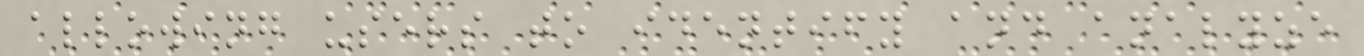allowing users to identify and analyze
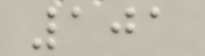101
